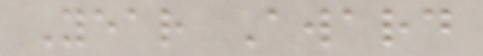Year Award
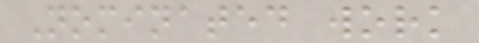Nominated work
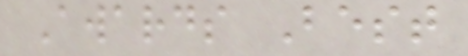Awards Best
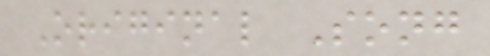Original Song
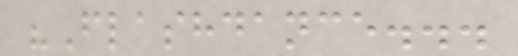"Flashdance...
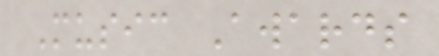Music Awards
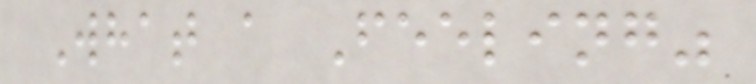What a Feeling"
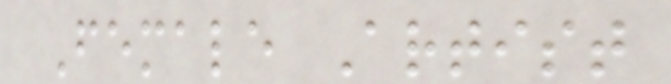Female Artist
